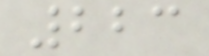223
